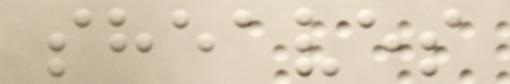sheaves
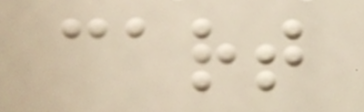cart
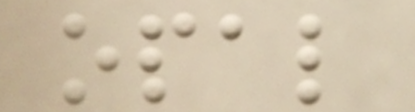opal
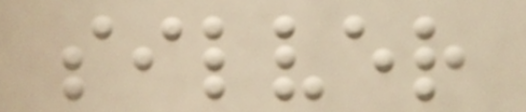silver
